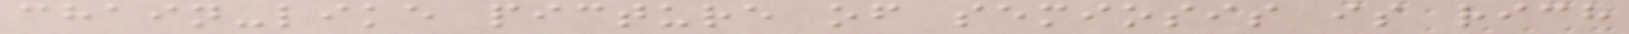chain-like picture of semiosis is rich
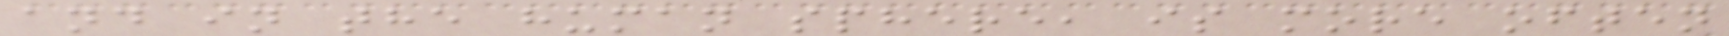and in the human sphere, is more often
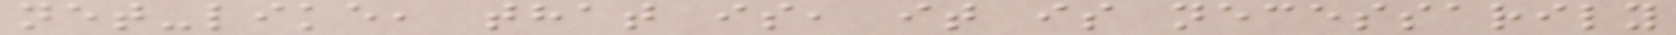net-like, that is, it is necessarily
